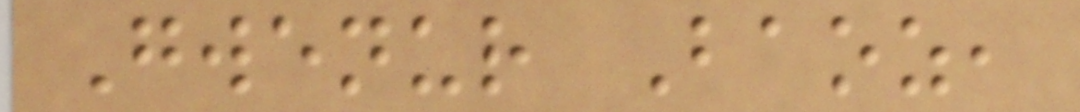Gwenur Baoz,
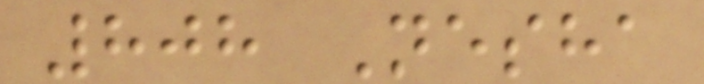808 Nesha
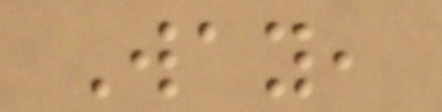Way,
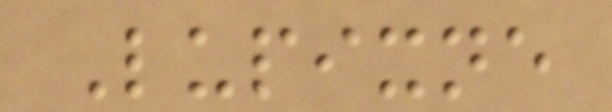Lupixne
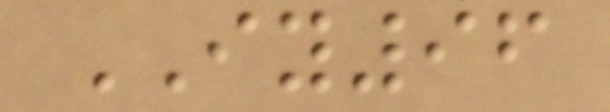IY96
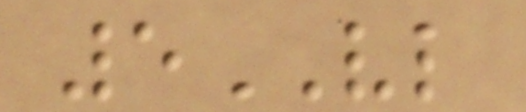5VL
